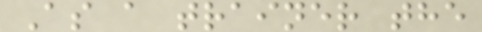As a trainer the
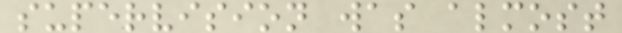supervision was almost
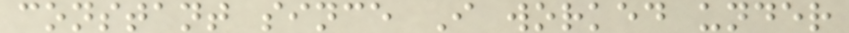constant since I worked under
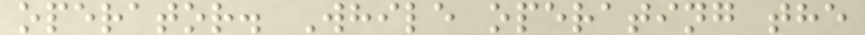operator. While operating the
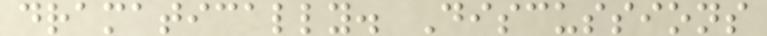dramatically. Discussions
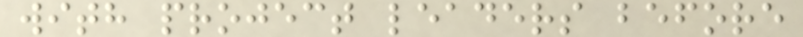with project leaders before
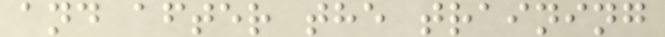and after the training
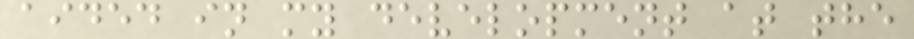aided in my development at the
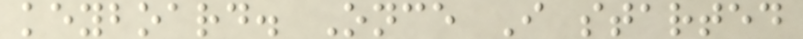keyboard. Once I started
